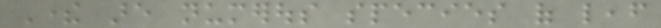There are numerous species of leaf
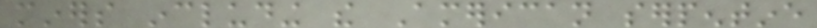miners including the American serpentine
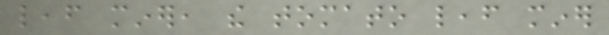leaf miner, the tomato leaf miner
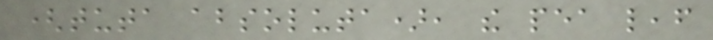(tuta absoluta), the pea leaf
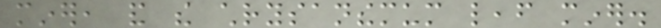miner, and the chrysanthemum leaf miner.
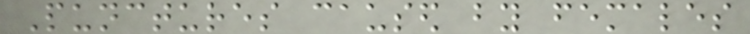Punctures caused by females
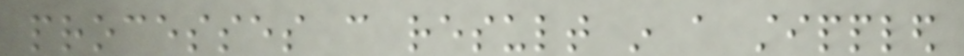processes can result in a stippled
